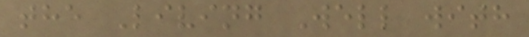the Living Well with
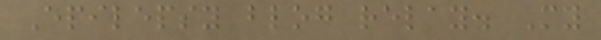Epilepsy blog relay. My
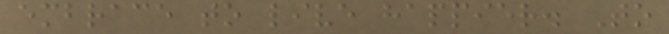embrace to live happier. To
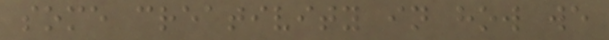some creativity in how we
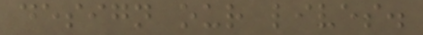design our lives.
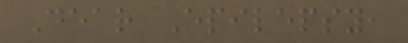Dear Epilepsy,
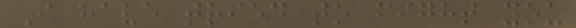I have tried to fight you
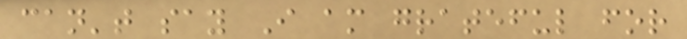can't say I am grateful for
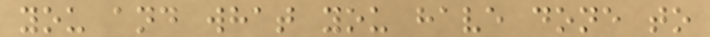you and what you have done to
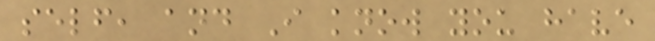self, and I know you have
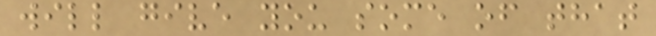will give you some of that
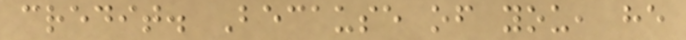credit. Because of you, he
